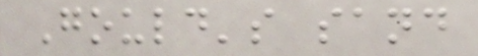Gould's sand
